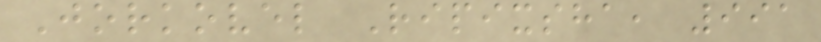Jorkovel Ripixsha, 991
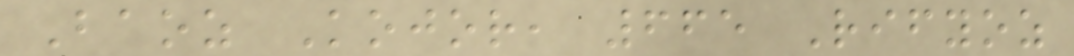Baoz Kojor, 665 Rifyoz
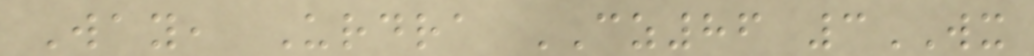Way, Urdra CZ86 3WX
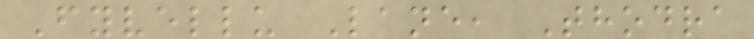Fyvellu Lane, Thodra
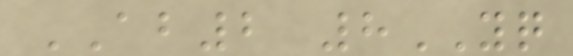AB2 8YQ
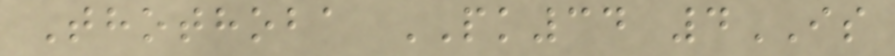Thothoba PK34 4IS
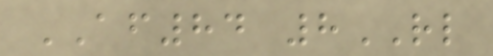AF84 8RL
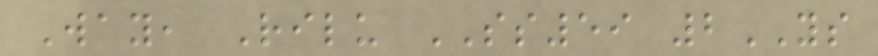Way, Rilu SS59 2YS
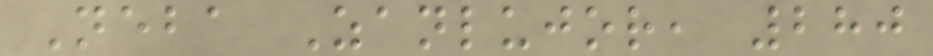Neba Zanlujor, 280
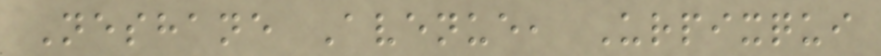Neshane Avenue, Urpixqui
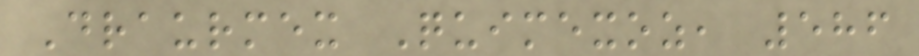Draurmex Quimexoz, 586
